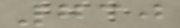730
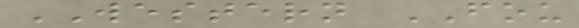WESTERN FOU
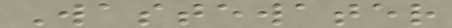Wastewater
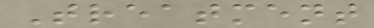Treatment
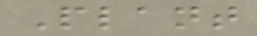Plant
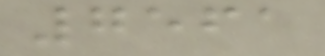7561
